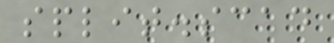split.scad
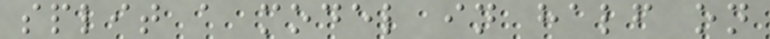split a model in half on
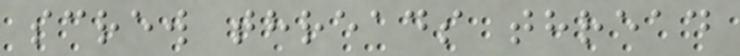screw threads thread
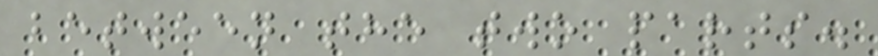between the two parts.
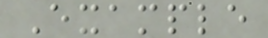Example
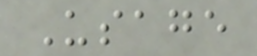Usage
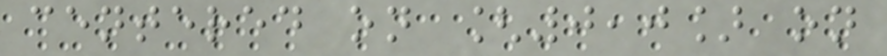centered on [0,0] on
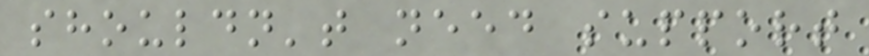shouldn't need support
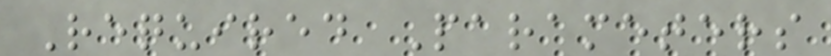Required Parameters
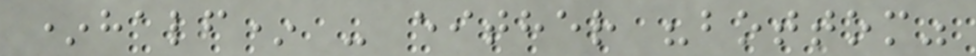*half* - either "bottom"
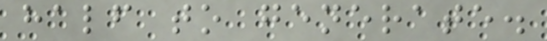half to generate.
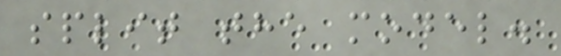split the model.
